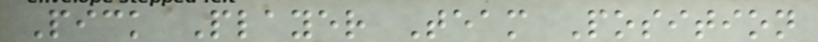Pick Player Team Position
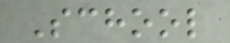School
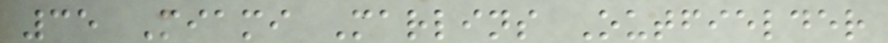35 Miami Marlins Outfielder
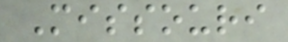Missouri
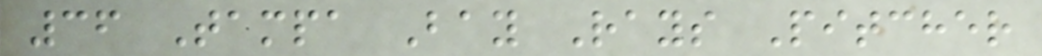36 Tampa Bay Rays Pitcher
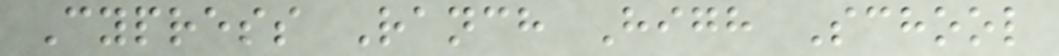Cypress Ranch High School
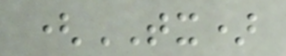(TX)
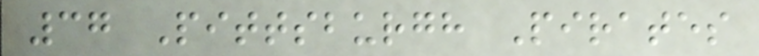37 Pittsburgh Pirates
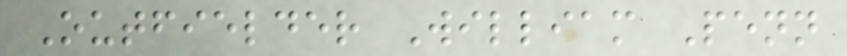Outfielder William Penn
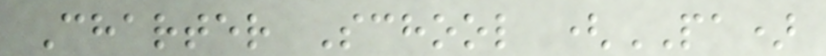Charter School (PA)
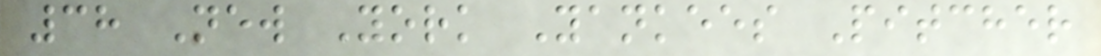38 New York Yankees Pitcher
